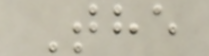The
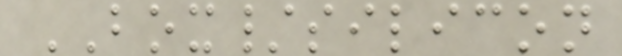BOX/silicon
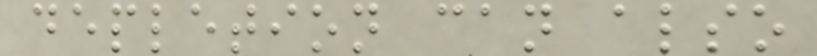depletion can also
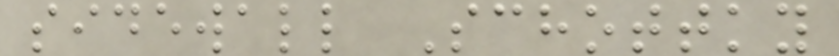sidewall Schottky
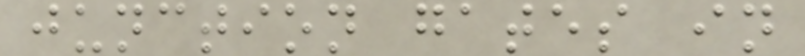junction gates in
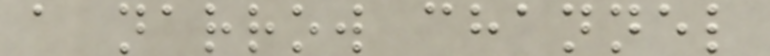a narrow channel
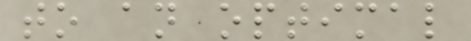to an optimal
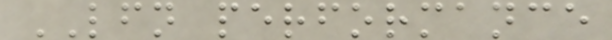LFN performance
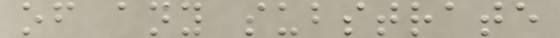of any substrate
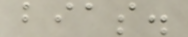bias.
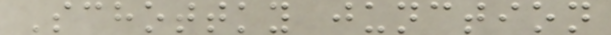Schottky junction
